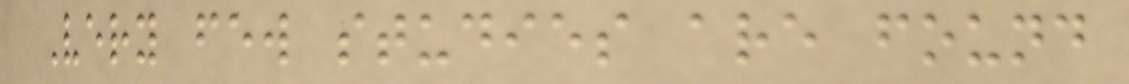Very few studies are found
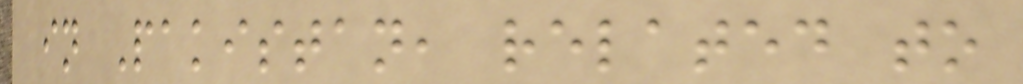in Pakistan, related to
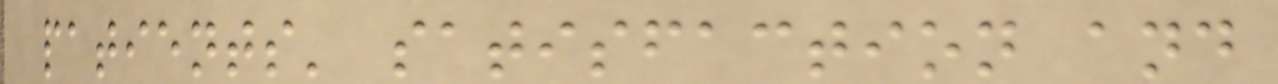patients' satisfaction and
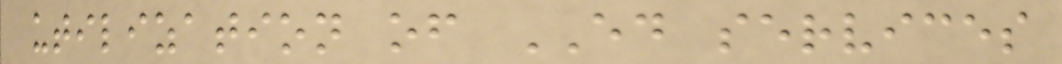utilization of ED services
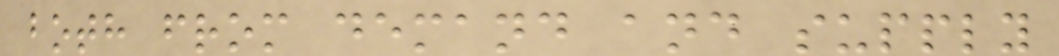both from demand and supply
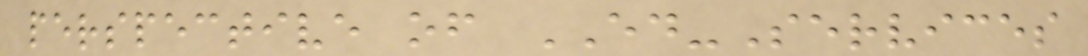perspective of ED-Services
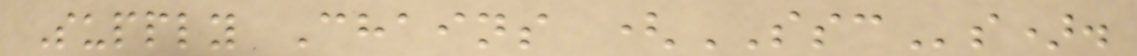Supply Chains (SSCs).
